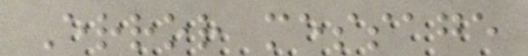Error message
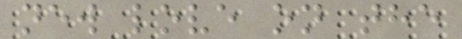new love on the
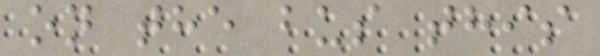on the bus this
